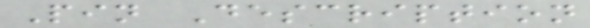Pin Description
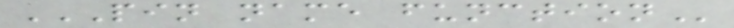PIN NAME FUNCTION
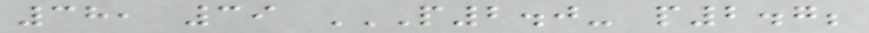38, 39 P2.0- P2.7;
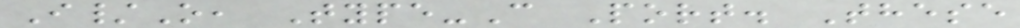I/O, Type-C Port. These
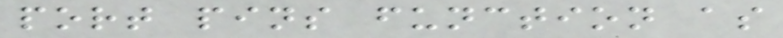port pins function as
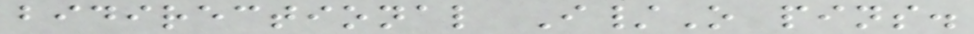bidirectional I/O pins.
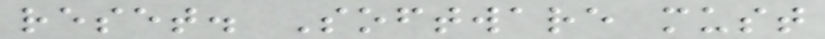reset. Software must
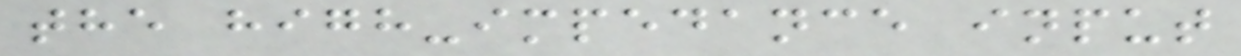the high-impedance input
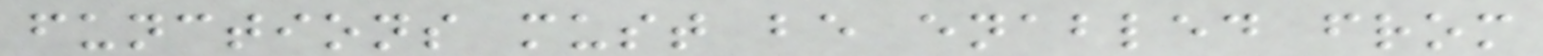functions must be enabled from
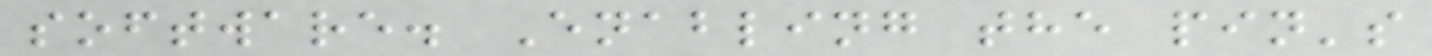software. Enabling the pin's
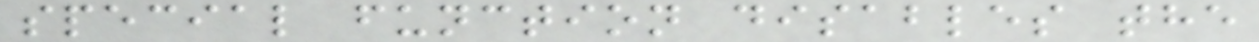special function disables the
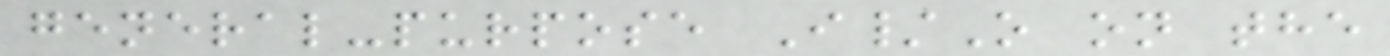general-purpose I/O on the
